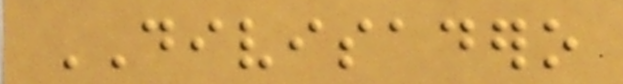DIVISADERO
